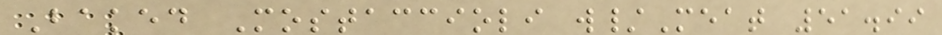Baked Mostaccioli w/Meat 51.99
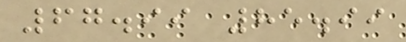67.99 85.99
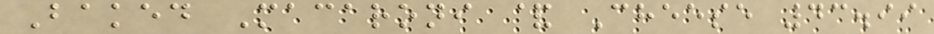Baked Macaroni & Cheese 43.99
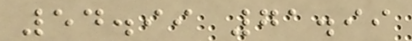54.99 71.99
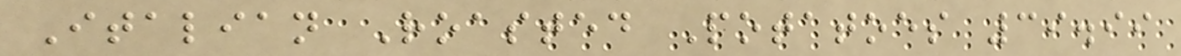Italian Roasted Potatoes 39.99
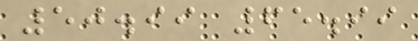50.99 65.99
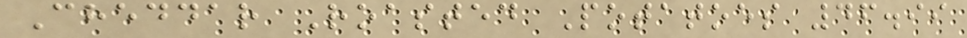Cheddar Roasted Potatoes 46.99
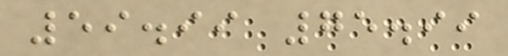59.99 75.99
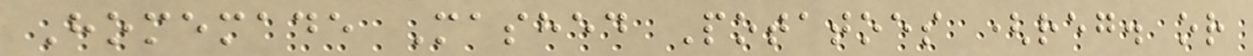Homemade Mashed Potatoes (reg. or
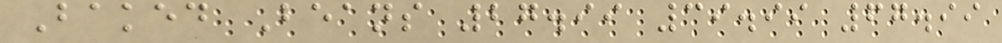Baked Beans 27.99 39.99 67.99
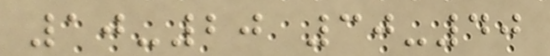10-20 30-40
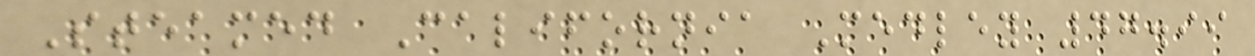Steamed California Medley 47.99
